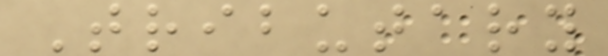Tributary
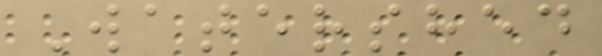Watershed
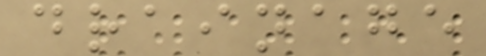drainage
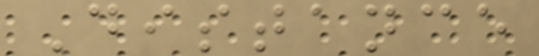Distance
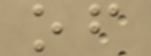of
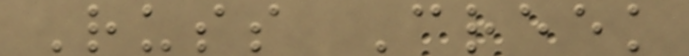Russ Creek
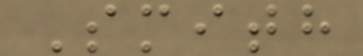Smith
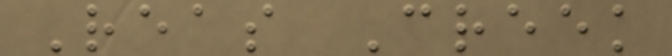Reas Creek
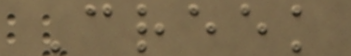Creek
